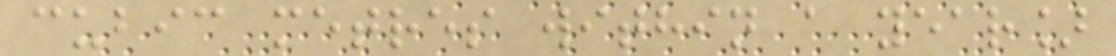cubic metres within a year]
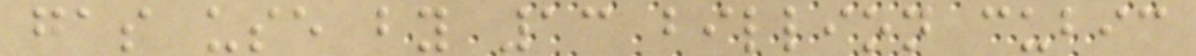gas use by 13 billion cubic
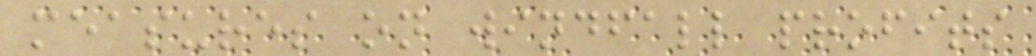measures on windfall profits
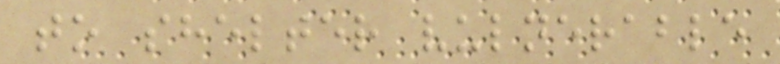to shelter vulnerable
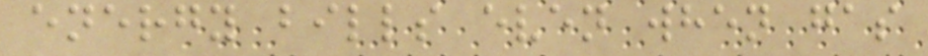energy bills even when gas
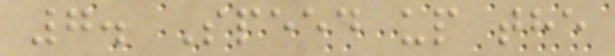7. Speed up the
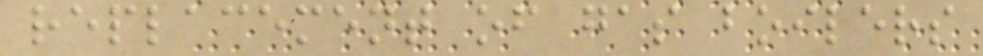replacement of gas boilers
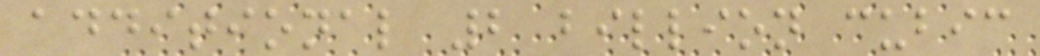additional 2 billion cubic
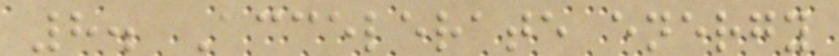8. Accelerate energy
